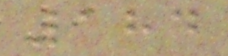184
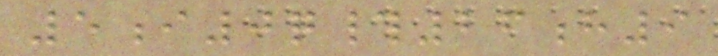5i0q#26h9
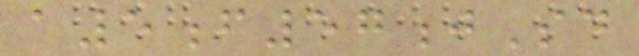a5f57jSd
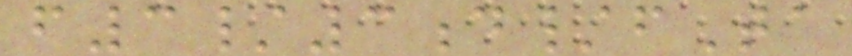f3/3d/fTa
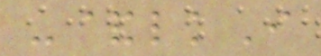-&lkI
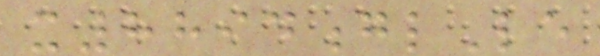x8894glLe
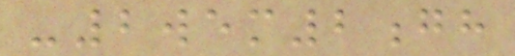-2wem2gh
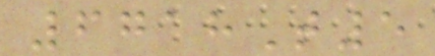6718T5
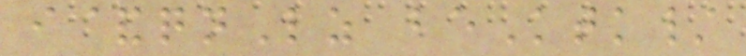i&qnLz beKtk/
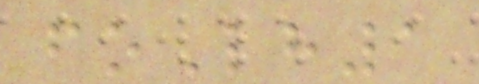foLh1
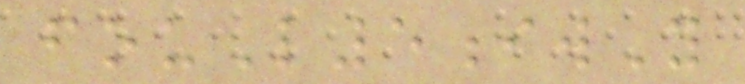fouL5iwY
